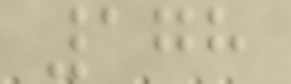178
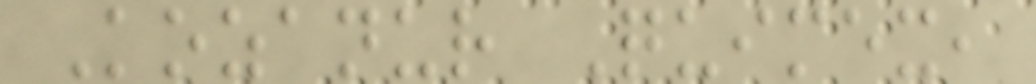Kozanur Quimex,
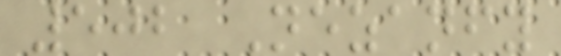502 Nezanfy
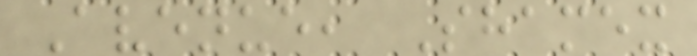Avenue, Shamex
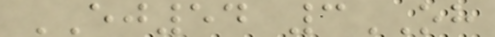EJ54 3OH
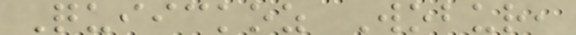Quiickoz Wobur,
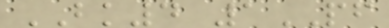BK4 1PF
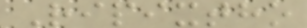Ripixtho
